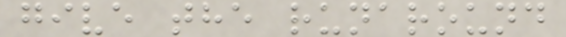give the runaround
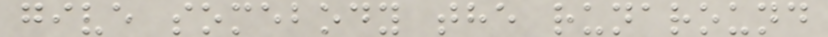give somebody the runaround
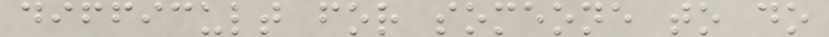difficult for someone to do
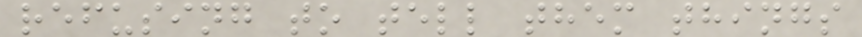refusing to tell them things
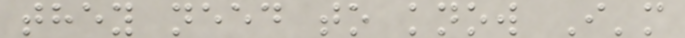they need to know I'm
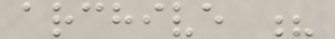archive ?
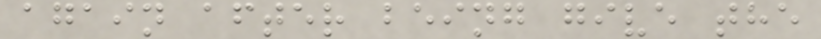again after being give the
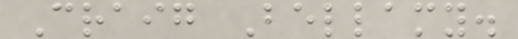Craig Bellamy.
